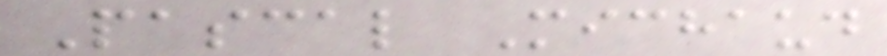Pascal Michaud
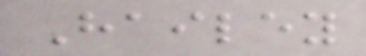Hailey
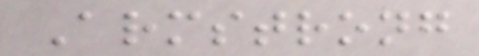Armstrong
